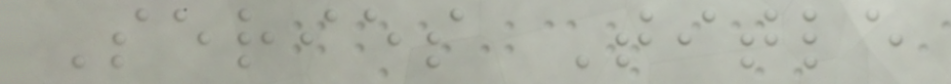Series Title
